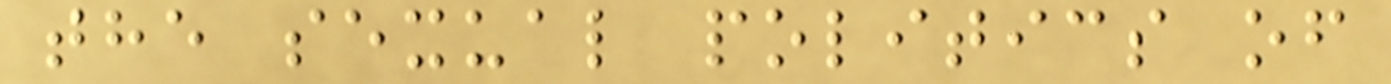the sexual politics of
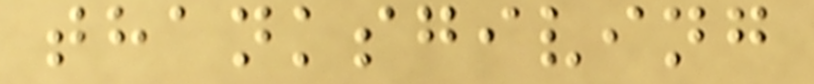thanksgiving
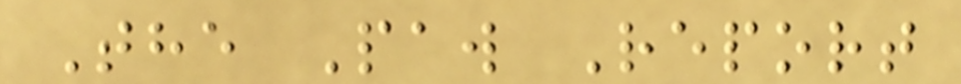The Paw Report
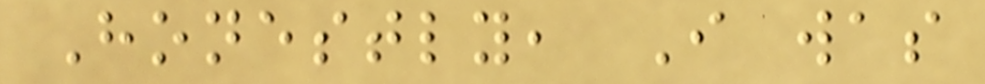Honestly, I was
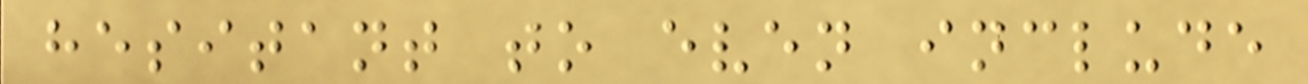hesitant to even include
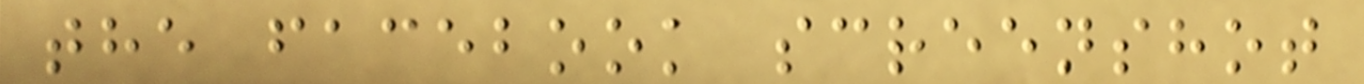the facebook screenshot
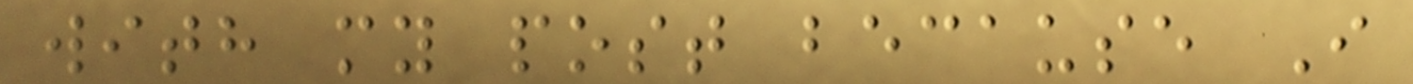with my post because I
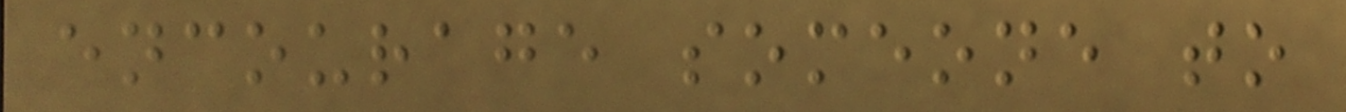encourage someone to
